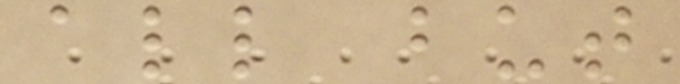all but
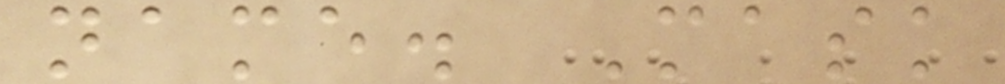name. Mask
